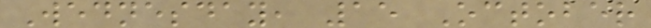Wednesday, 15 October
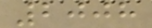2008
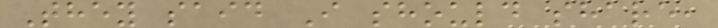They said I should share,
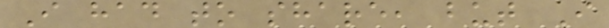I had to share, but I
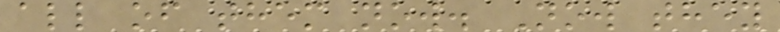all of them now. Now they
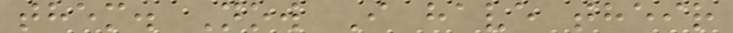them. Now I have their
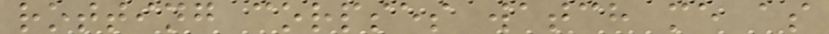rotting corpses watch me as
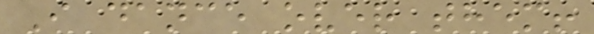I dance over them!
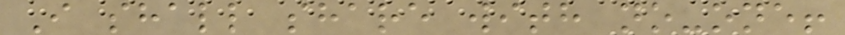I shall share with no-one!
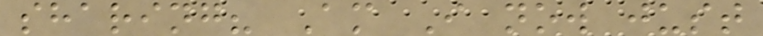sharing? Am I now just
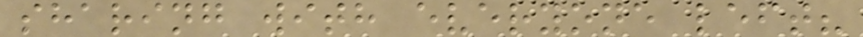sharing with everyone left?
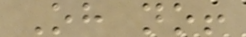Oh no!
